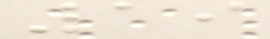19
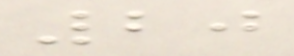20
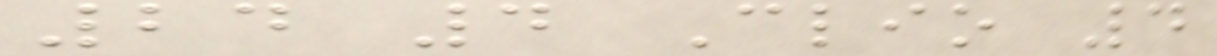24 4 Clio 4
